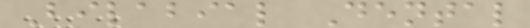Bilabial Dental
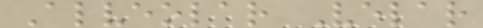Alveolar Velar
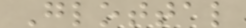Glottal
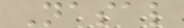Nasal
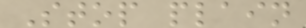Stop plain
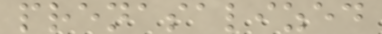prenasalized
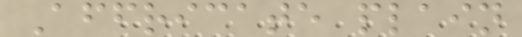Affricate plain
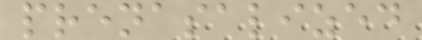prenasalized
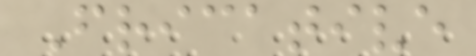Fricative
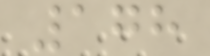178
